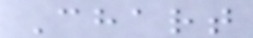Chart
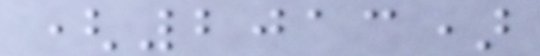(2013)
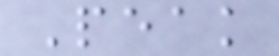Peak
